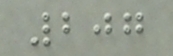207
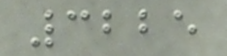3225
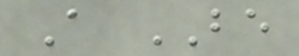A BE
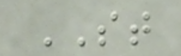ST
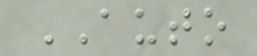AUTO
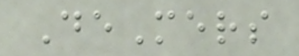DeMers
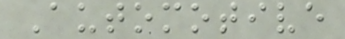Automotive
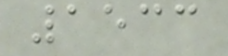1533
